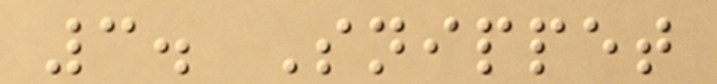3. Snippet
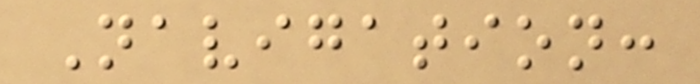Navigation:
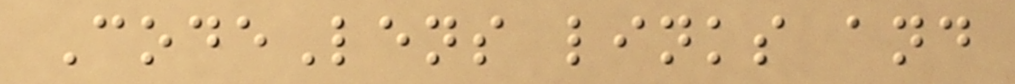CodeLens links and
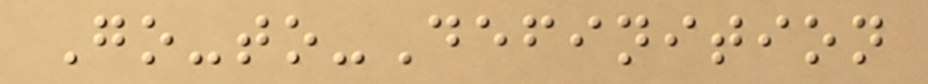Go-to-Definition
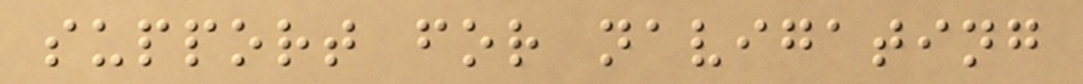support for navigating
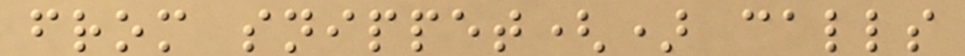from snippet() calls
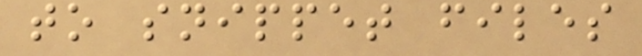to snippet files
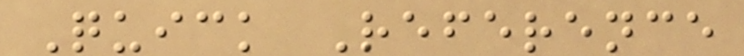Quick Reference
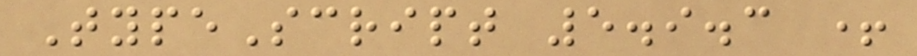TypeScript 5.9.3 +
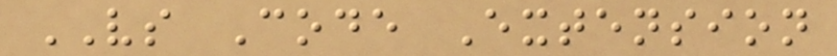VS Code Extension
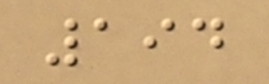194
